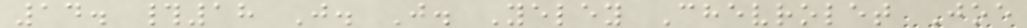14. #18 J. J. Yeley Chevrolet Joe
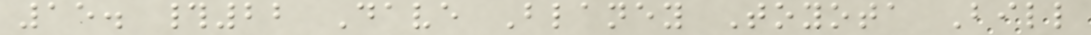15. #22 Dave Blaney Toyota Bill
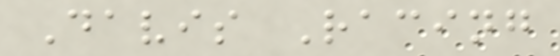Davis Racing
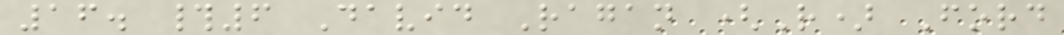16. #6 David Ragan (R) Ford
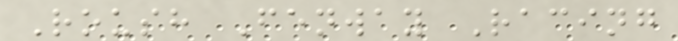Roush Fenway Racing
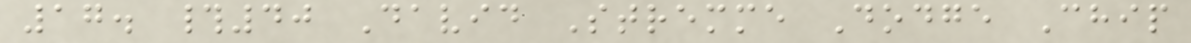17. #40 David Stremme Dodge Chip
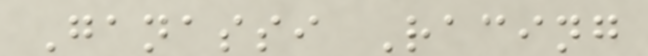Ganassi Racing
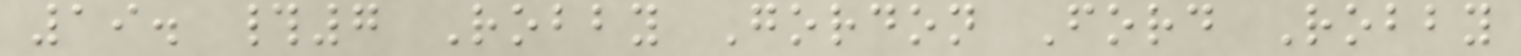19. #7 Robby Gordon Ford Robby
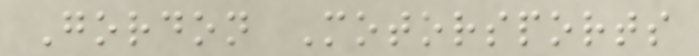Gordon Motorsports
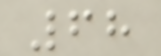68
